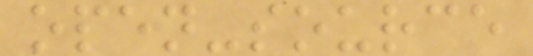open-source
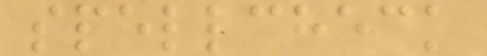spellcheck
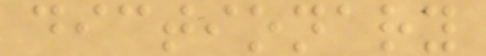dictionary
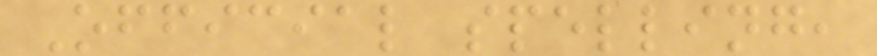Official spelling,
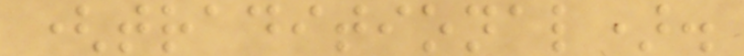(traditional).
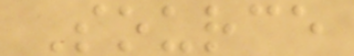Source
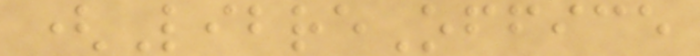(LibreOffice
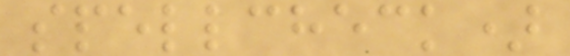spellcheck)
